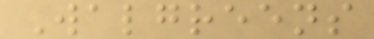Walgreens
